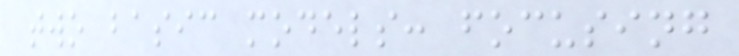two basic models: focusing
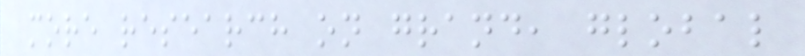more research on grand, global
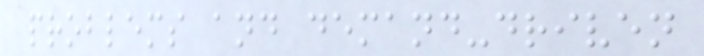problems and demand-driven
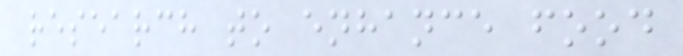research to enhance food
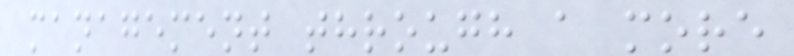management through a more
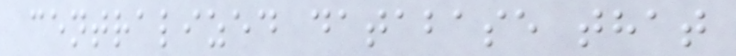centralized database that
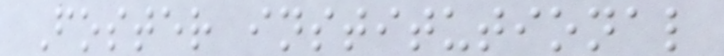Foster institutional
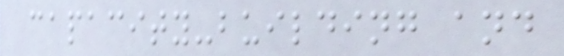capacity-building and
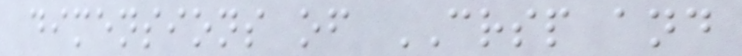dimensions of CRSP and
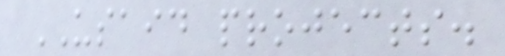USAID projects.
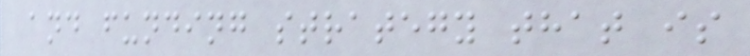and funding strategy that is
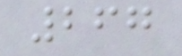267
